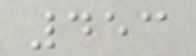453
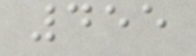455
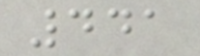441
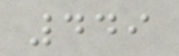449
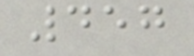457
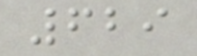629
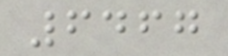6467
